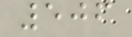506
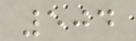504
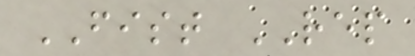FIST REP
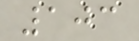103
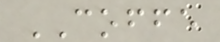COFFE
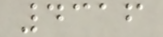4316
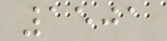1501
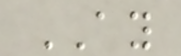AY
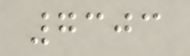7303
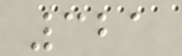321
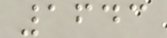1643
